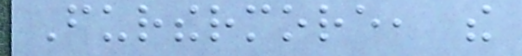Furthermore, the
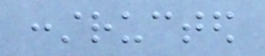constructed
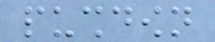pushdown
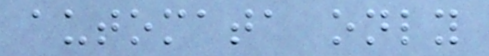automata only
